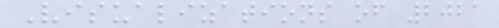Visualizations of 2021
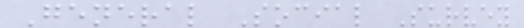General Social Survey
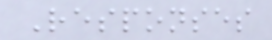Responses
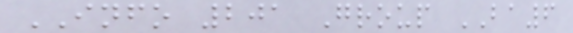INFO 201 Group BA6
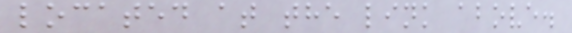located at the link above.
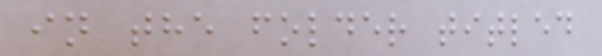in the folder titled
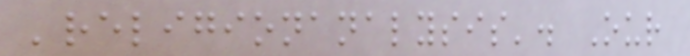'religionanalysis'. Our
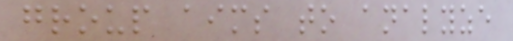group aims to analyze
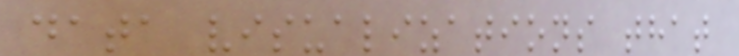data visualizations that
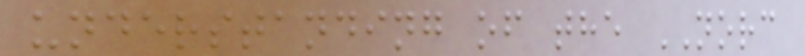understanding of the NORC
